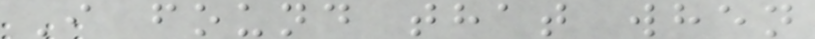I found that when
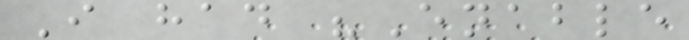I had "Enable
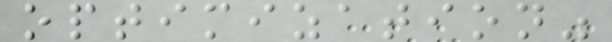optimization"
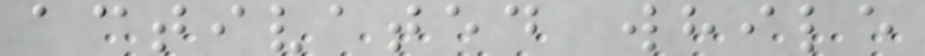activated while
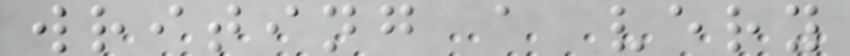writing a very
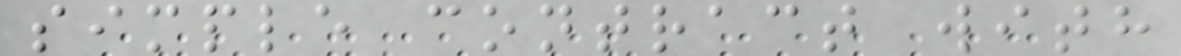simple contract with
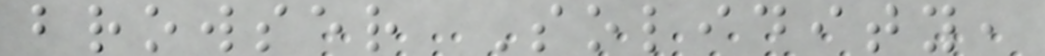browser Solidity,
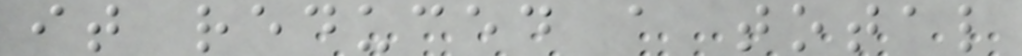it reduced a total
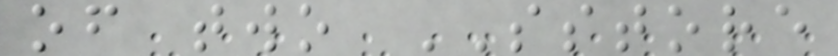of two SSTORE
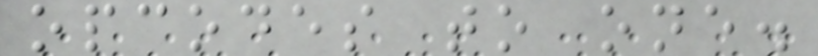opcodes to one.
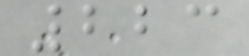223
